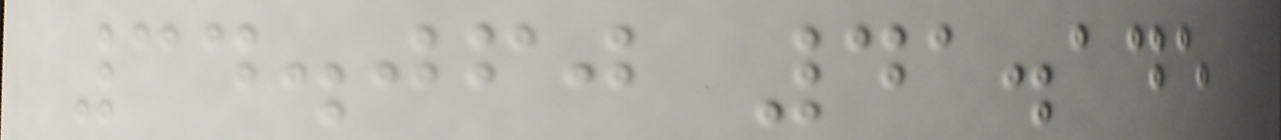34.060 41.145
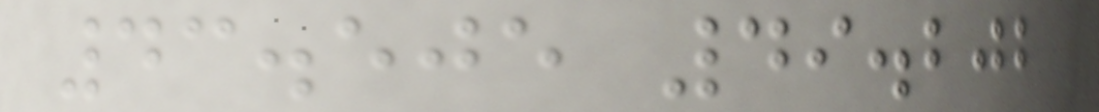43.505 49.202
